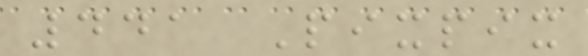441 Pixpix
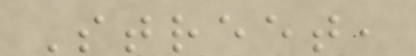Street,
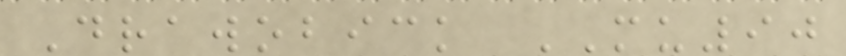Drawobick MU90
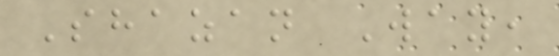Shazan Way,
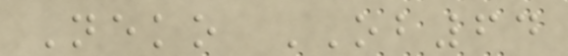Neko OB64
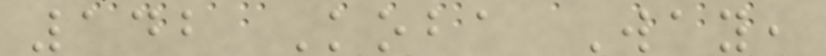142 Koba Way,
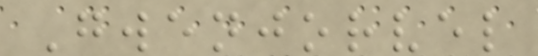Gwenjorvel
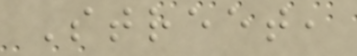Street,
